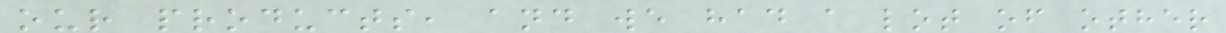our products, and we had a lot of other
